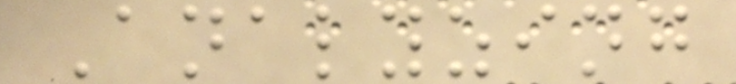Analyzing
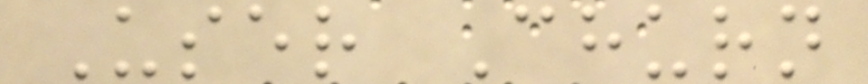User Churn
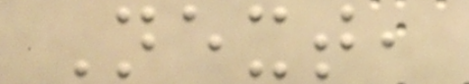Next,
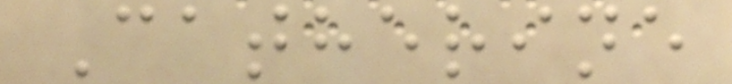Catherine
